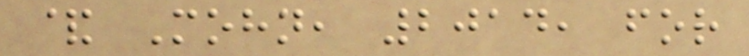& Mohn, 2014, for
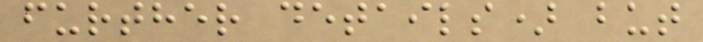further details) but
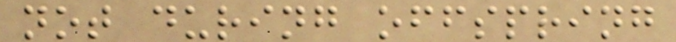not during offspring
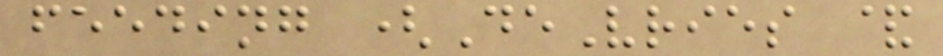feeding (DeVries &
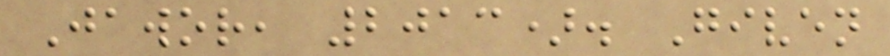Jawor, 2013). Given
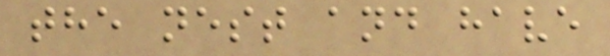the nest and have
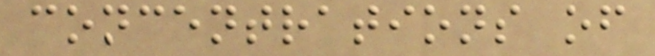concentrations of
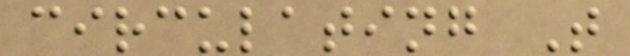circulating T
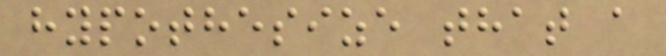hypothesize that a
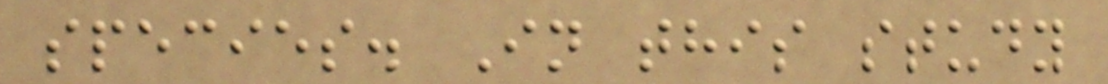species. In this study
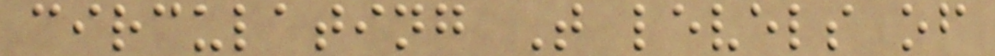circulating T levels of
